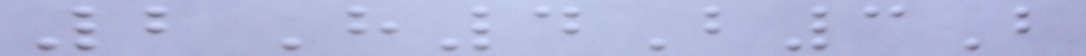2H4B3B
